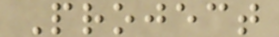Project
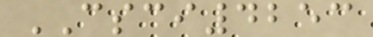CSCI4253
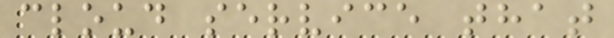cloud service that
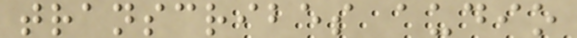transcribes audio
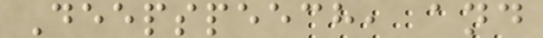Deepspeech, and
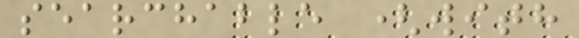searchable (with
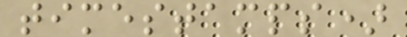timestamps)
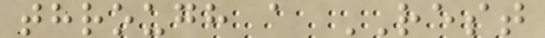through a REST
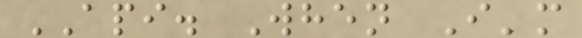API. When I'm
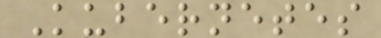Kubernetes
